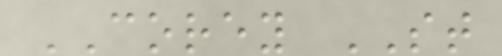COREY ST
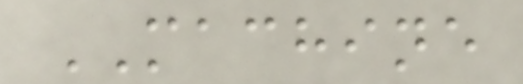MACHINE
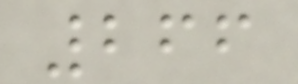266
